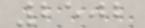2502
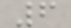6
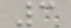3
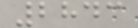2843
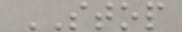STOP
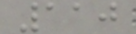110
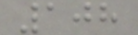108
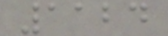1124
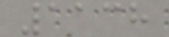1138
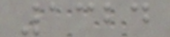1324
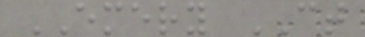EMERY CT
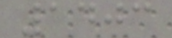1403
